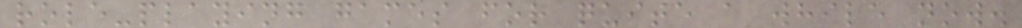role-playing games for quite a while now.
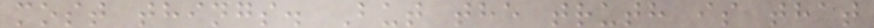most things. But the truth is that
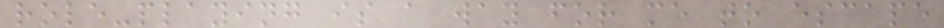role-playing is a way for me to escape
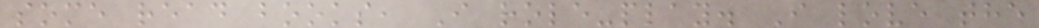some read books, I role-play. I love the
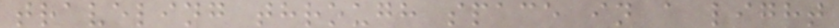traveling through space in a light
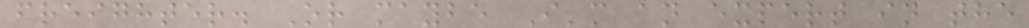freighter. Or maybe I'm an expert in the
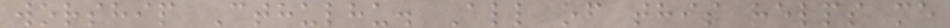worship Cthulhu. All of this helps me
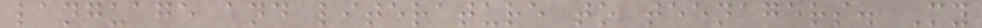language and literature to teenagers. My
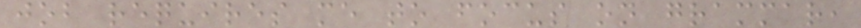job requires me to focus on grammar,
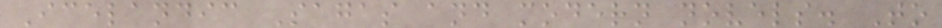Icelandic Sagas and modern novels. To
